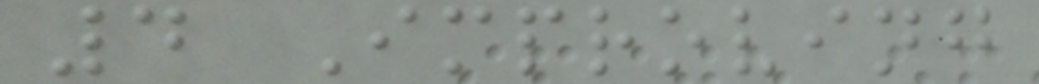4 Improving
